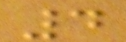4
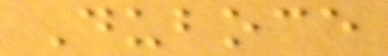Duboce
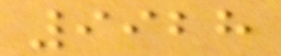9928
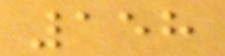158
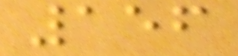156
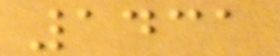1431
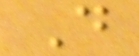D
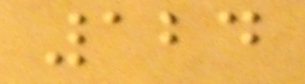124
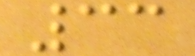33
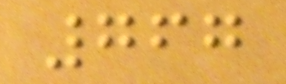767
